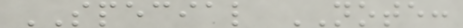SPECIAL NOTE:
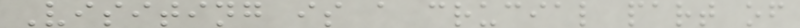Visiting is a crucial part of
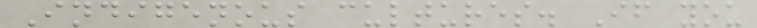Indigenous cultures. If you
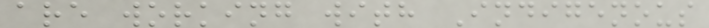are working with Indigenous
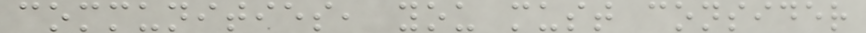communities, you must consider
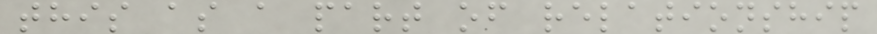this as a part of relationship
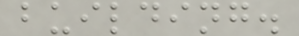building.
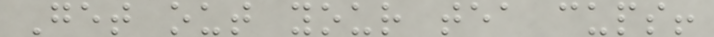Get out your tea cups!
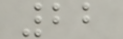22
